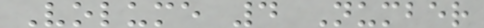Volume 4 Number
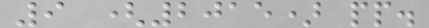9 (2015) pp.
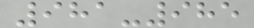981-985
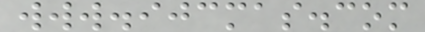www.ijcmas.com
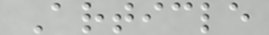Article
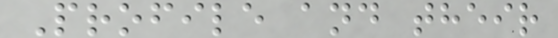Profile and their
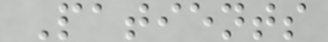Patients
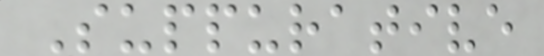Suppurative
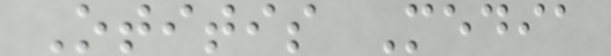Otitis Media
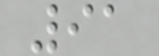91
